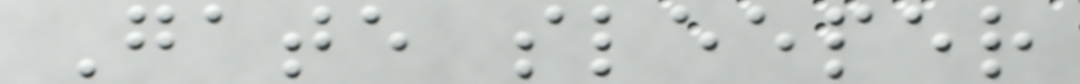Gate sleeper
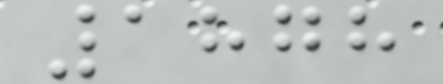1878
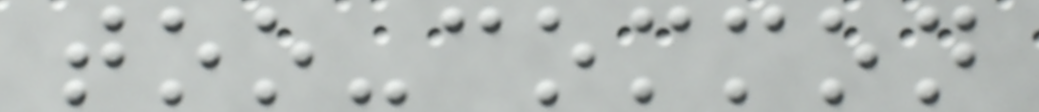too-common
